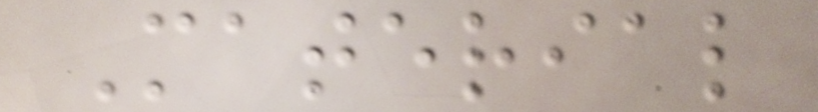Material
